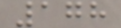178
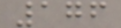176
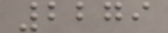2279
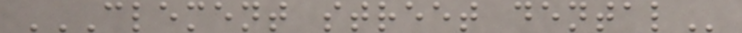CLEMENT STREET DENTAL
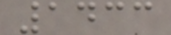1433
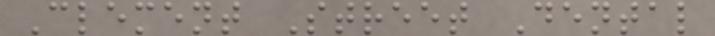Clement Street Dental
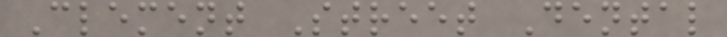Clement Street Dental
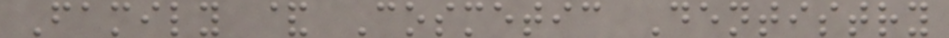Family & Cosmetic Dentistry
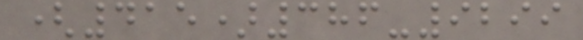(415)386-9299
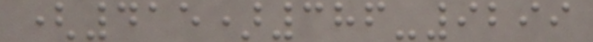(415)386-9299
